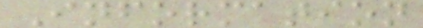Information
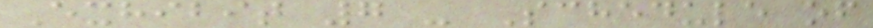Exhibit 7 - Schedule of
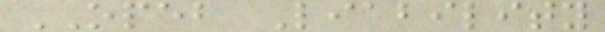OPEB Liability
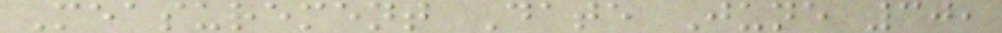Measurement Date June 30,
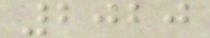2020
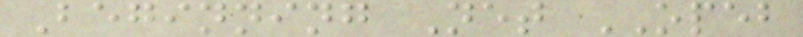Beginning Net OPEB
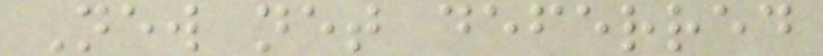New net deferred
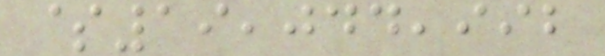$19,044,992
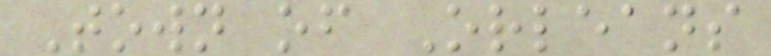Town of Orleans
